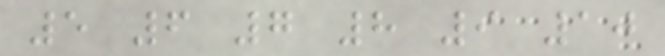5 6 7 8 9 10
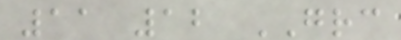11 12 GRC
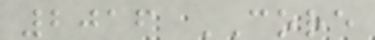2016 CORE
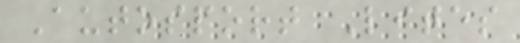Autosport Lites
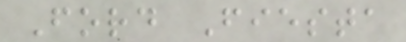Ford Fiesta
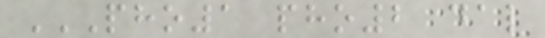PHO1 PHO2 DAL
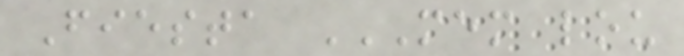Fiesta MEM LOU
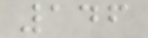146
